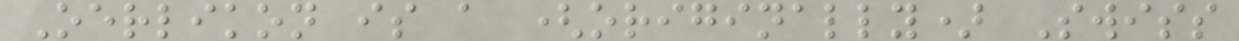Oerlikon is a (originally) Swiss
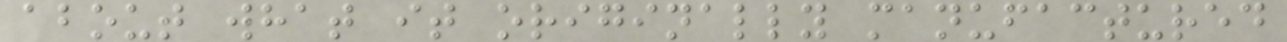about what it originally manufactured
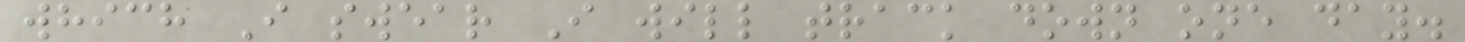which I swear I will track down one day.
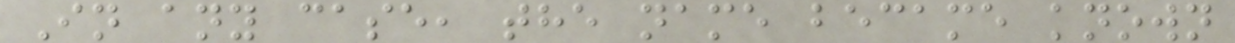In any case, the name became known
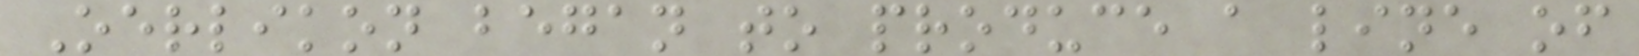Oerlikon began to produce a line of
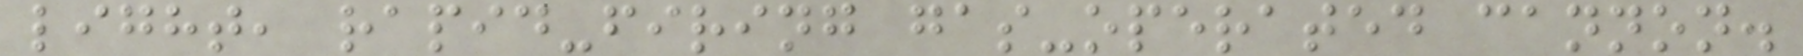light, rapid-firing gas-operated cannon.
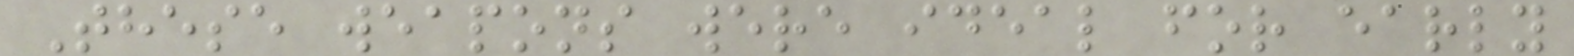These weapons were ideal for early
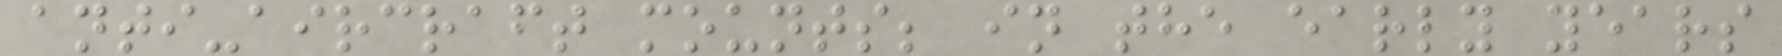anti-aircraft mounts; in the early years
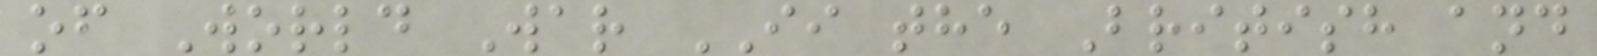of World War II the British and
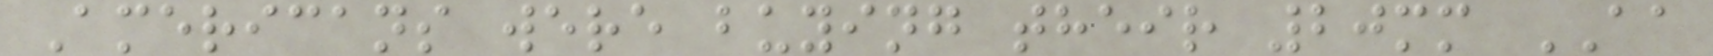Americans were buying their 20mm AA
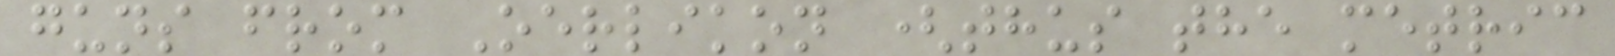guns from Oerlikon (thus the metric
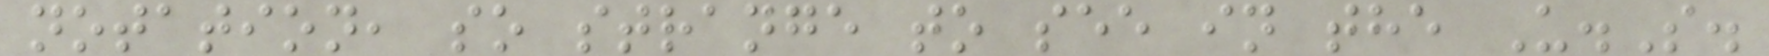notation, so strange to see in the U.S.
